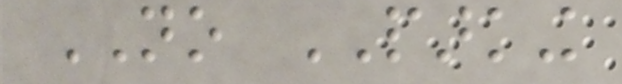NO PARKING
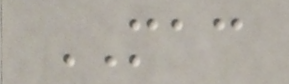MAC
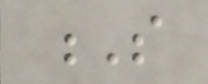S
